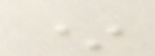*
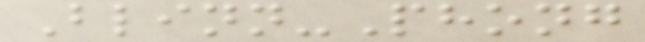Blinn-Phong
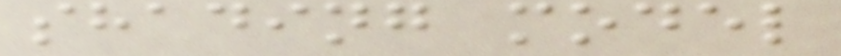shading model
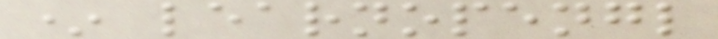* learnopengl
